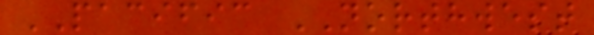PACIFIC NORTHWEST
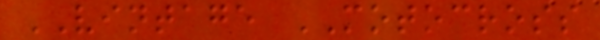VINTAGE MOTOCROSS
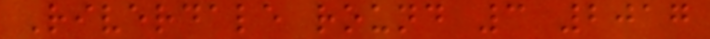Riverdale round 3 2017
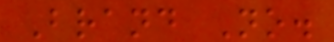Brand No.
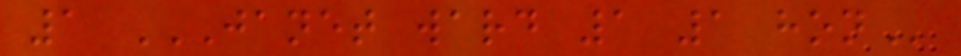1 JANET WARD 1 1 HON
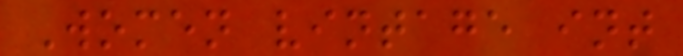Women vintage int
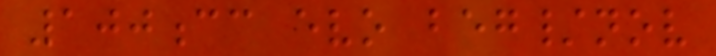100cc evo beg/nov
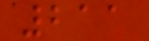211
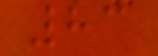83
